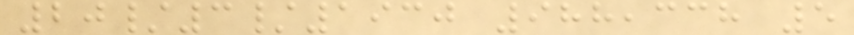20/3/1930 988,338 5
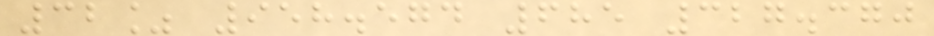32% 958.574 685 327.370
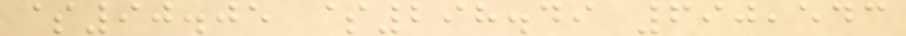$90.05 $298.49 690,543
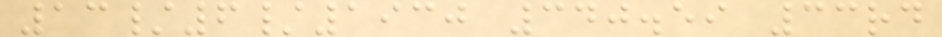13/6/1930 340.59 33rd
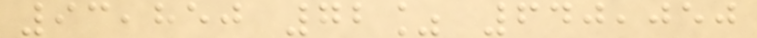93,850 72% 640,050
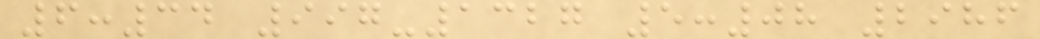6:34 997-1327 5:08 2986
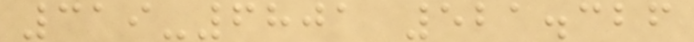319-6801 521.326
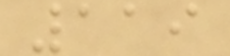119
